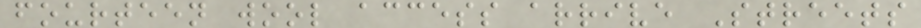fourteen wool access arrive Streets
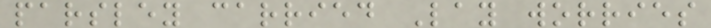parsley carried Lay worries
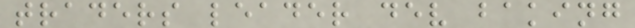traders leader dev baking
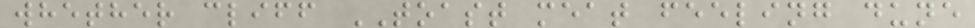whether cliff TOAST meat feeling dune
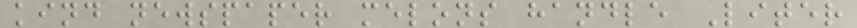kind newspaper melons handle Liter
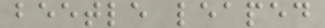beetle leaped
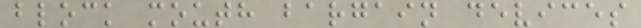block mouth bargain devices
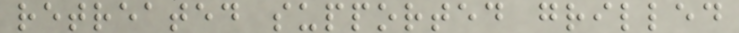retreated supported grilled
